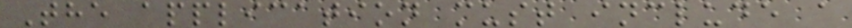The application must include a
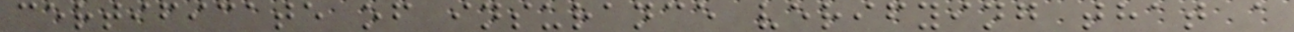certificate of insurance verifying that a
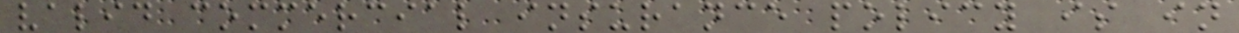valid commercial insurance policy is in
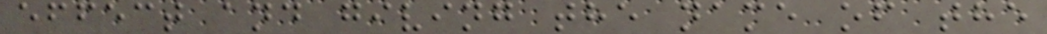effect and giving the name of the
